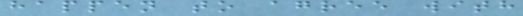happen to agree with
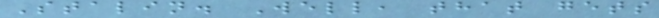Stalin. Well, that gets
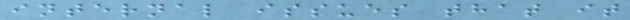internal issues that it
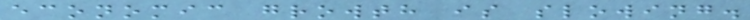economic growth is slowing.
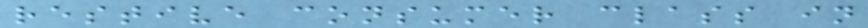restive consumer class in
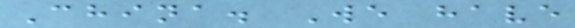China. We have
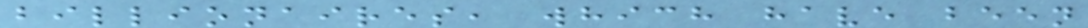billionaires, which have been
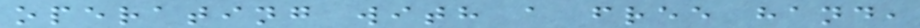operating with a free hand,
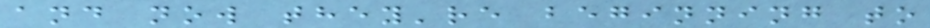and now they're beginning to
